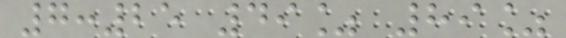7:25 49% 89%
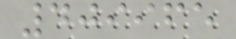409965
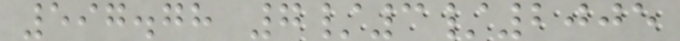597.78 7/3/2005
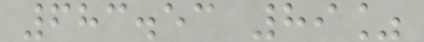683.53 89%
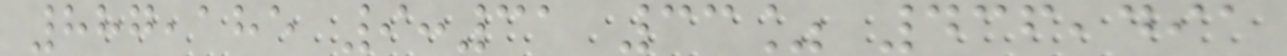887,185 9:31 33% 436,491
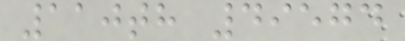110th 49574
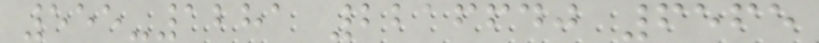555-1281 2216640 6565
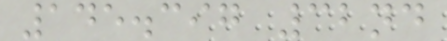145.397 32nd
